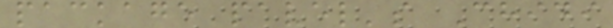package pavel's Chidi
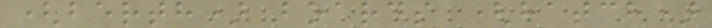(berth) boards (hatch)
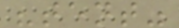"tent"
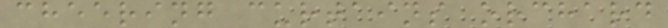cheering curtains orchard
